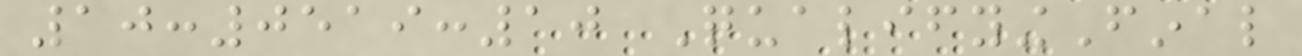10:0519:10 QualifyingFinal
